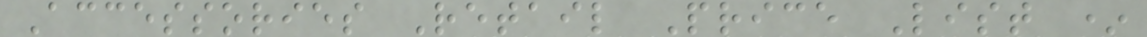Accessories Retail Price List *
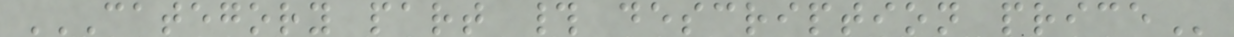CATEGORY PART # DESCRIPTION PRICE
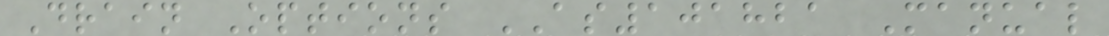Drain Options AS101821 Manual
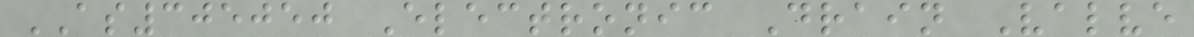AS305050 Electronic Drain Valve
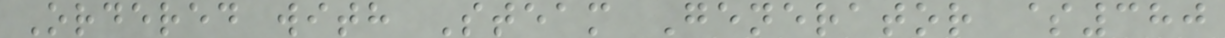Ordered with Steam Generator $380
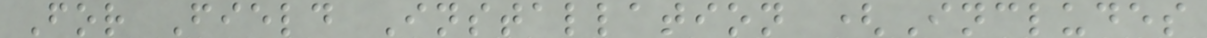For Field Installation (Includes
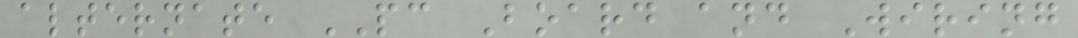alternate PC Board and Wiring
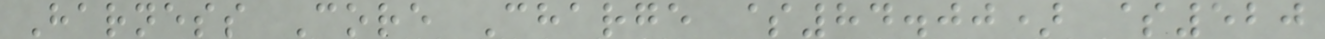Harness Core Charge $84.00) $520
